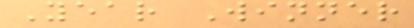Year Winner
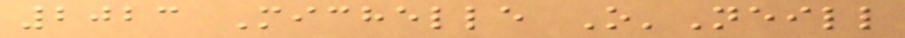2023 Michelle O'Neill
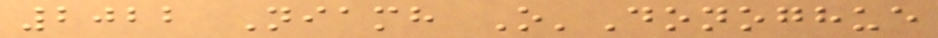2022 Niamh O'Donoghue
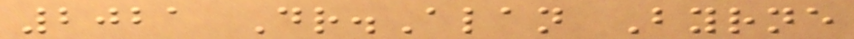2021 Dr.Alan Byrne
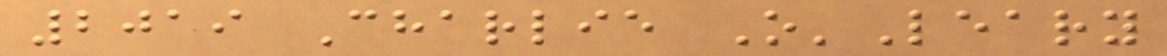2019 Charlie O'Leary
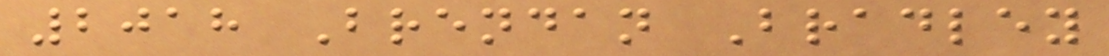2018 Brendan Bradley
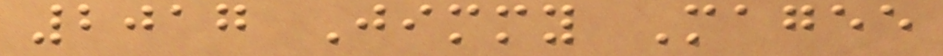2017 Jimmy Magee
